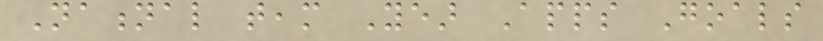National team Year Apps Goals
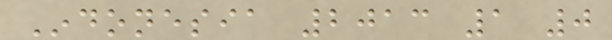Indonesia 2013 1 0
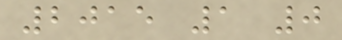2015 1 0
